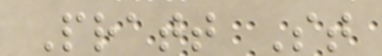Pratt St
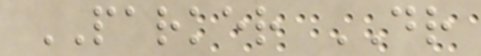PARKER DR
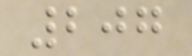207
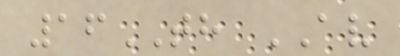16TH AV
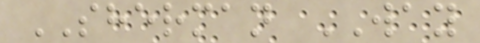SHERMAN WAY
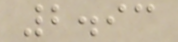2.93
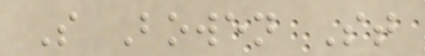S Bowen St
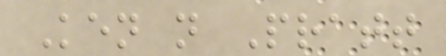Ken n Pratt
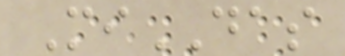MiDAS
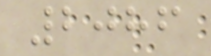2086
